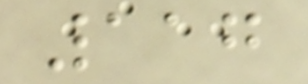117
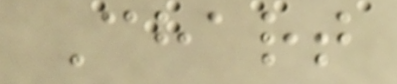Chart
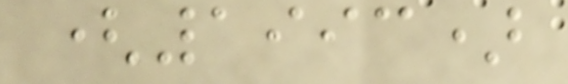(1993)
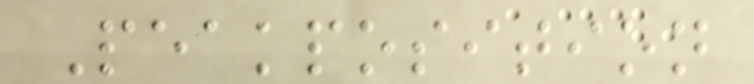Peakposition
